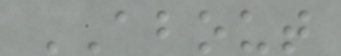ABOUT
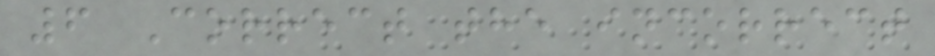6 Correct the incorrect
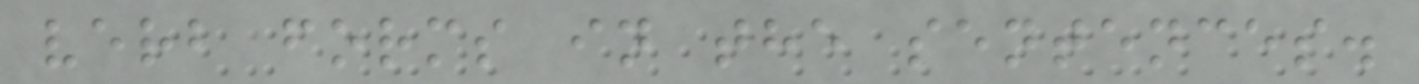verb forms in the sentences.
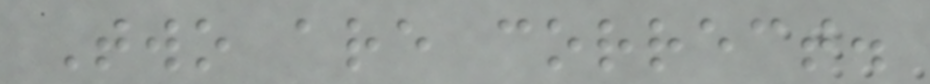Two are correct.
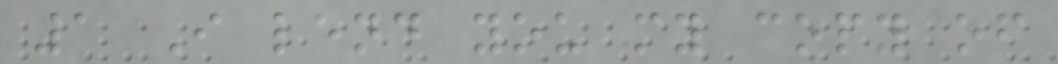1 I lend you my copy of
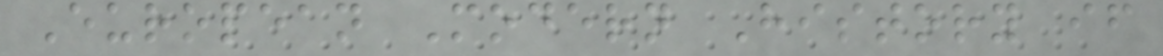European Modern History if
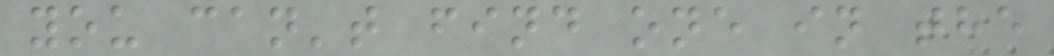you can't find one in the
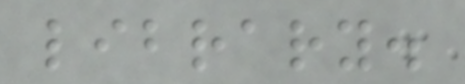library.
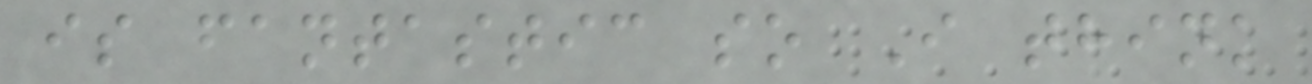is fantastic so I think
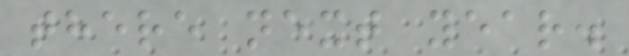there next year.
